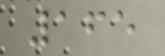165
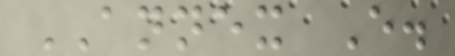ANNEX E.
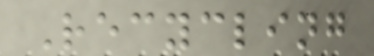Recycling
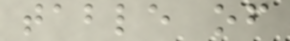table of
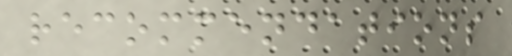recommendations
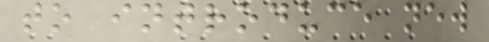to introduce new
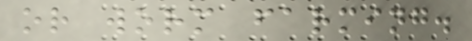or worm farming.
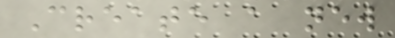Create a new
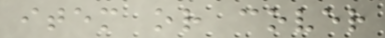item or cover
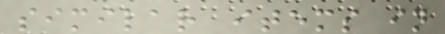similar items in
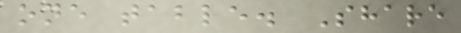one table. Share
